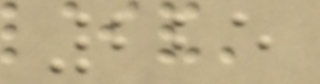225
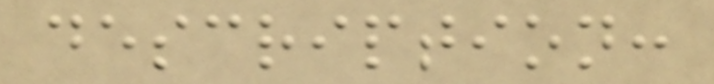description:
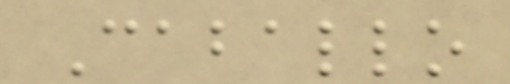Caballo
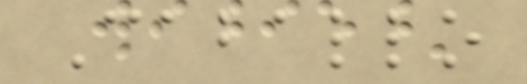Caballo
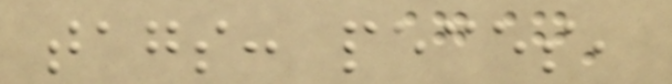tags: peces,
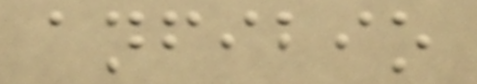anfibio
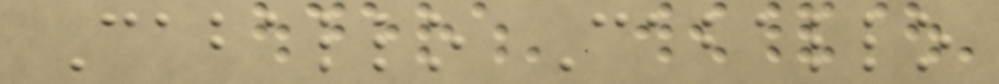Caballo Caballo
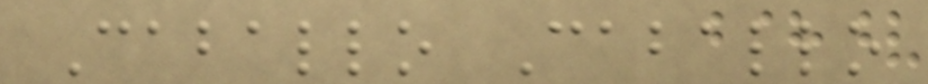Caballo Caballo
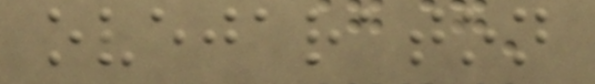ovejaraton
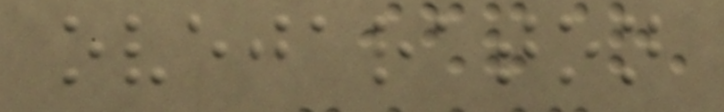ovejaraton
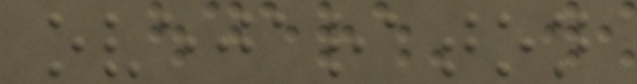ovejaraton
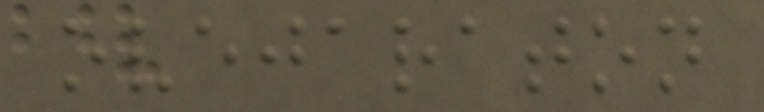ovejaraton
